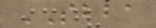SBBA
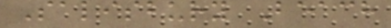Salisbury Beach
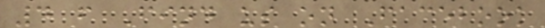4 f Find us on Facebook
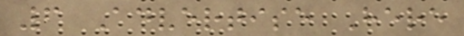6 Advertise Here
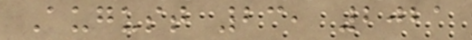August 23, 2021
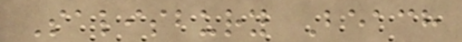Salisbury Beach
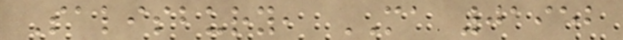Salisbury, MA 01952
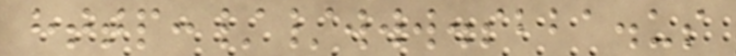http://www.sbba.us
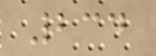234
